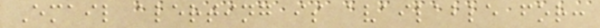Email alerting is available for:
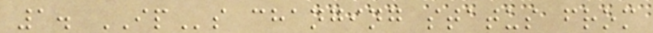1. IPs changing status from
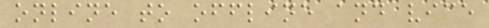online to offline and vice
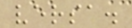versa.
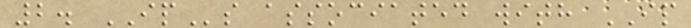2. IPs associated with IP
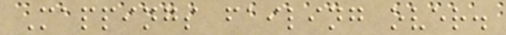Mappings failing over.
